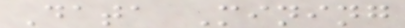Data Mining
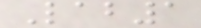Lab1
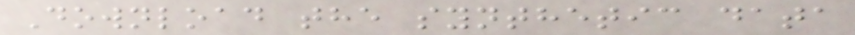Download the synthetic data
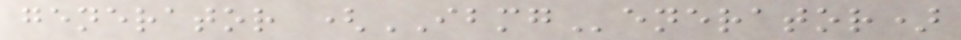generator (IBMGenerator)
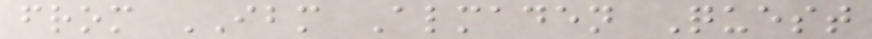from IBM Almaden Quest
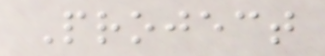Project
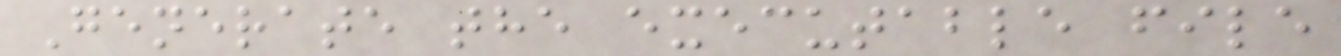Generate the executable file
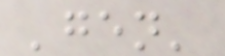'gen'
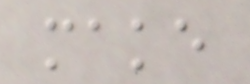make
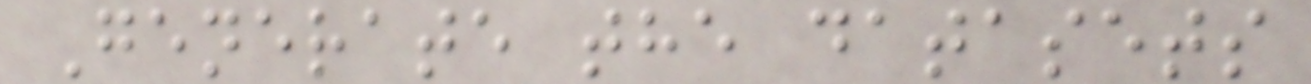Generate the datasets
